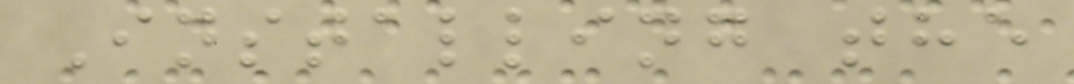Installing the
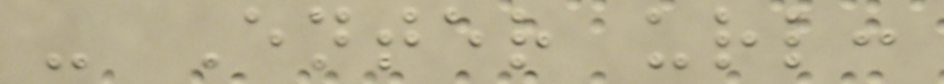- Enter url:
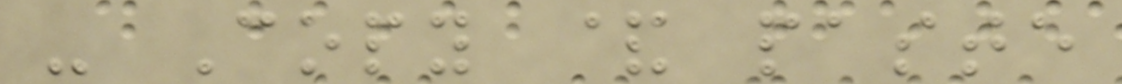- Copy & paste
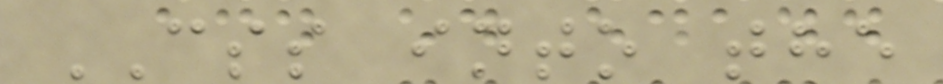CSS into the
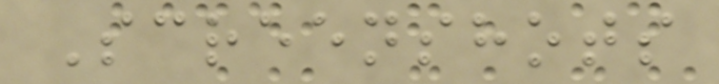Screenshots
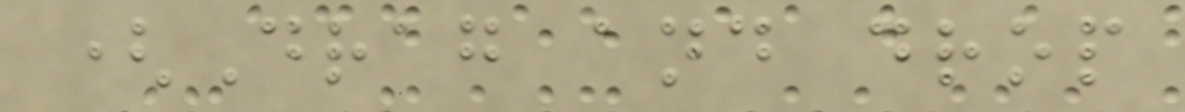(Drag and drop
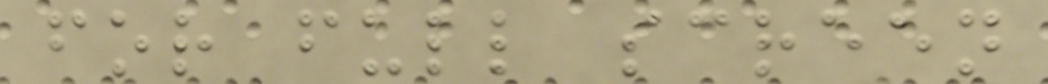for full screen
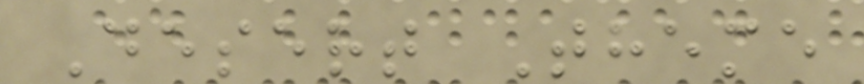Desert Theme
